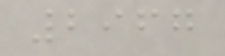2967
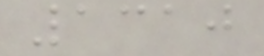1310
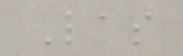Las
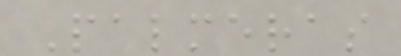Palmeras
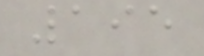195
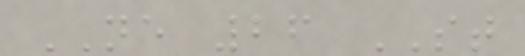NE 26 ST
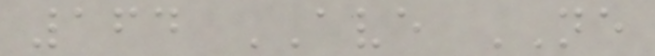164 AVE NE
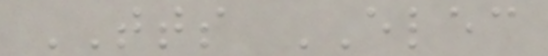TTS ELEC
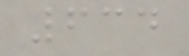634
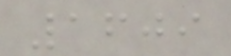1609
